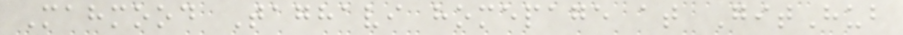Mahmood Taghavi homepage at GitHub
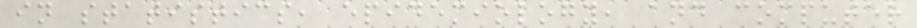in statistics, epidemiology, and computer
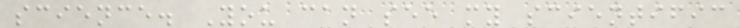science. You can see my scientific
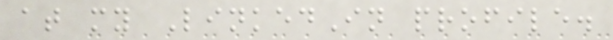at my LinkedIn profile.
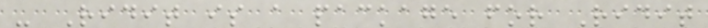- Ridit is a package for Ridit
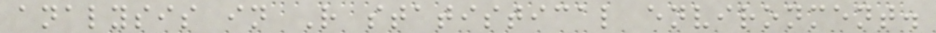analysis in R statistical environment.
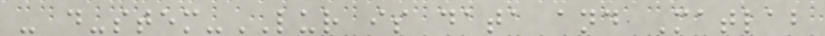- d-stem-LUR is data and Matlab
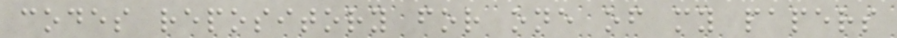codes repository for one of my papers
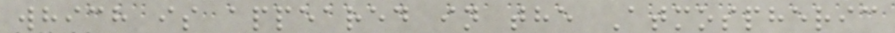which is appeared in the Atmospheric
